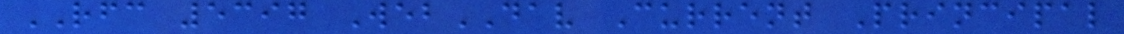RFC 5397 WebDAV Current Principal
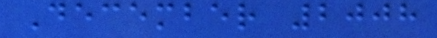December 2008
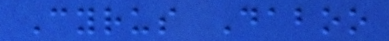Cyrus Daboo
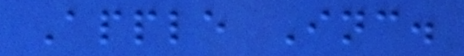Apple Inc.
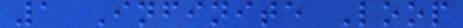1 Infinite Loop
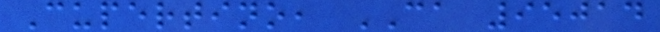Cupertino, CA 95014
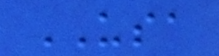USA
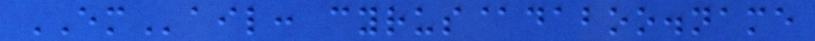EMail: cyrus@daboo.name
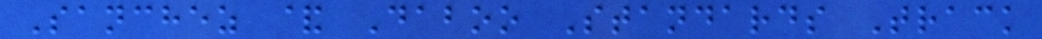Sanchez & Daboo Standards Track
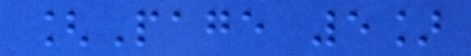[Page 5]
